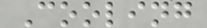Cooling
